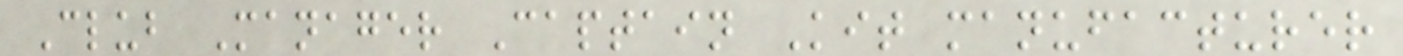Club Manager Captain Kit manufacturer
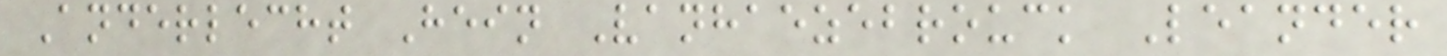Anderlecht Hein Vanhaezebrouck Leander
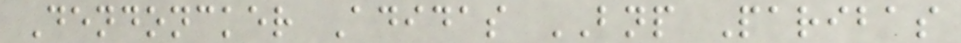Dendoncker Adidas BNP Paribas
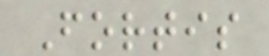Fortis
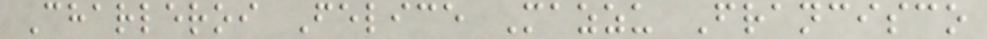Charleroi Felice Mazzu Francisco
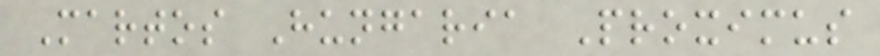Martos Hungaria Proximus
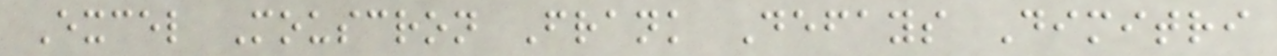Excel Mouscron Frank Defays Dimitri
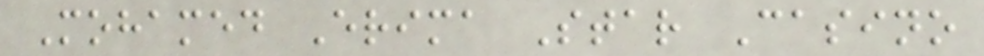Mohamed Erima Star Casino
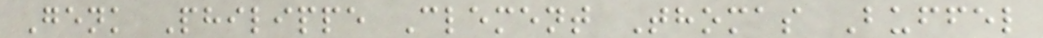Genk Philippe Clement Thomas Buffel
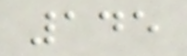145
